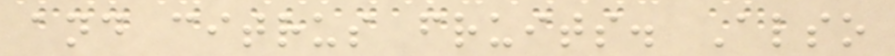and citrus fruits. Also
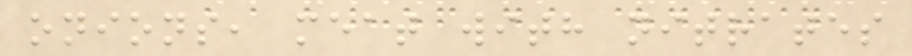onions, meat with nitrates
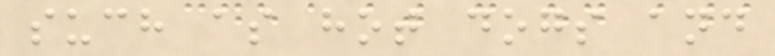such as hot dogs and
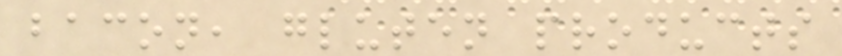bacon, gluten products
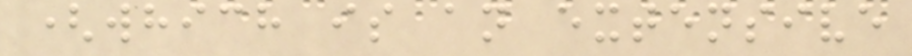(which is an extensive
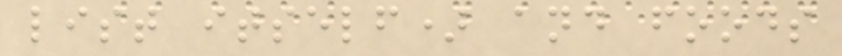list itself) and foods
